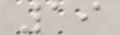19
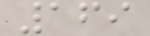169
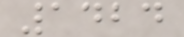1424
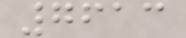7613
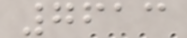7613
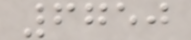6750
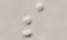s
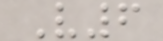V6
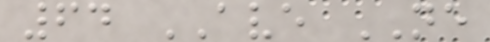64 AVE NE
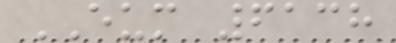EUM 6138
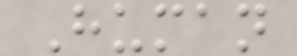Human
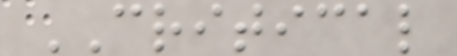CRITICAL
